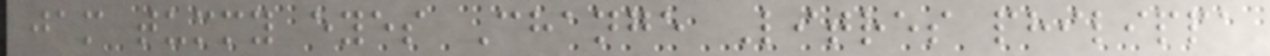jam tummy eyes Change Litres philippa
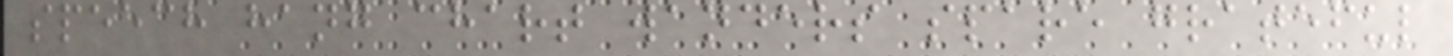speech hang chart wanders spare grateful
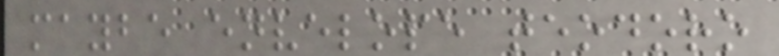maybe envelope teodoro
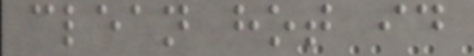clean hot id
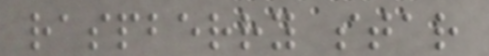raspberry star
